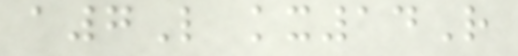a7L kx14R
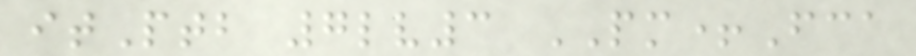itPtb 7lv3 PM+Fca
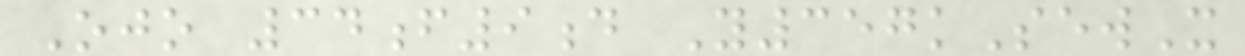Ojo 34f9d Y357kSewX
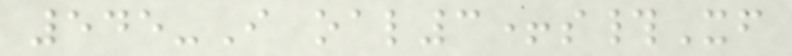545-I oal3+s#Xf
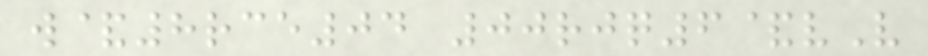w&8rce04 00rjq6&vV
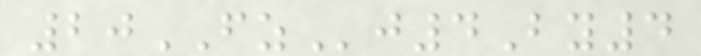20FZj4By4
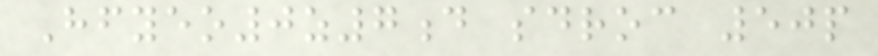Hfyeo0z7d sdroc 50p
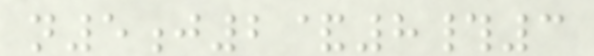n5j2&8#3
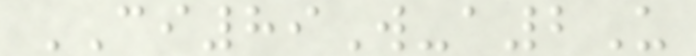CI89W-a2U
